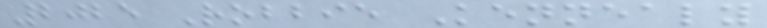2025 Robbie Kennealy
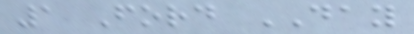1 Ford DAY
